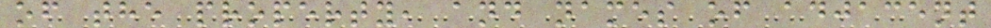of the property, and names of adjacent
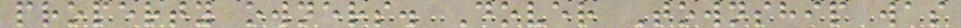property owners. Dover Township was
